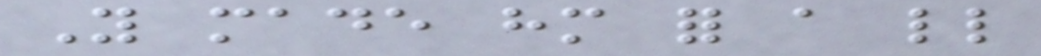You made him for a little
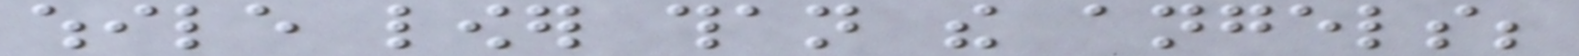while lower than the angels;
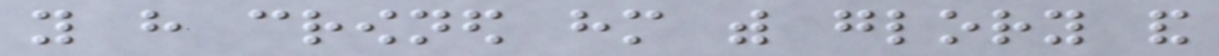you have crowned him with glory and
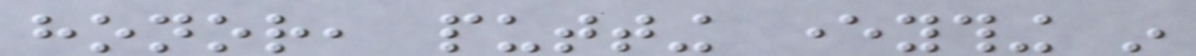honor, putting everything in
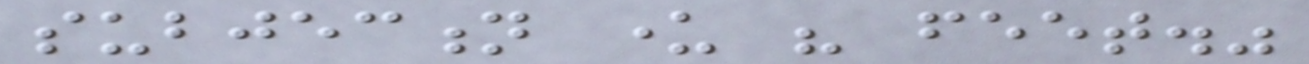subjection under his feet."
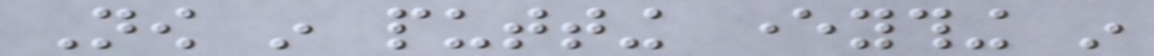Now in putting everything in
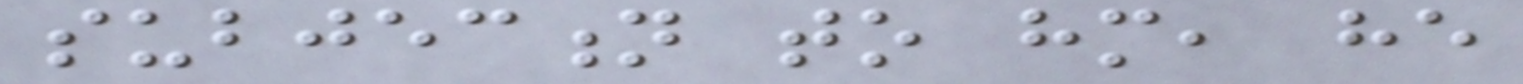subjection to him, he
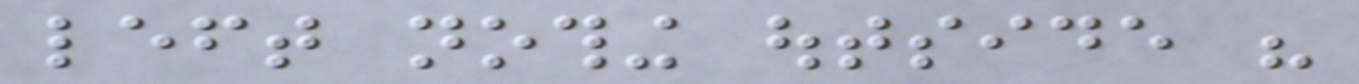left nothing outside his
